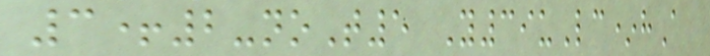3+2-noT5 Y39uLc*hA
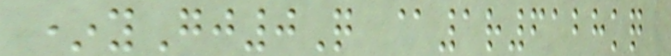*yGj0Q @1r6128kq
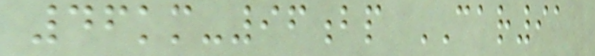46km-96bp CAR91
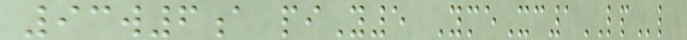93w6a piY5 YmeXc1LPl
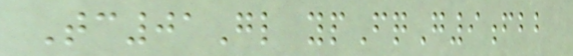Tc01Gl ypFqG9fbb
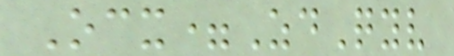Ocx=ZdQyv
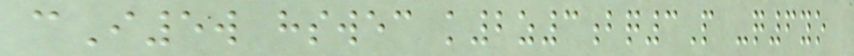cI5w hswec k2z3bq3P -q6yo
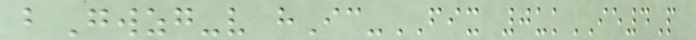bGwzg-v hIc-FIX 0ukIE4P
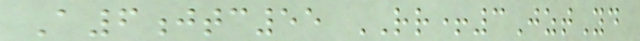A6jtc55 RR+3JztYd
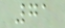71
